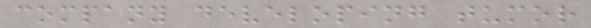company developing tumor
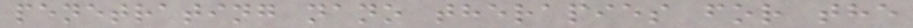penetrating nano therapies for the
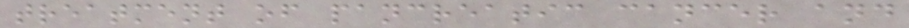treatment of pancreatic cancer and
